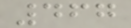467
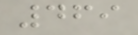469
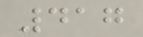417
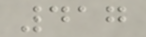417
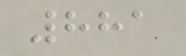881
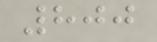800
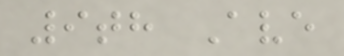9th Ave
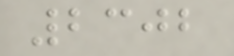2302
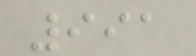991
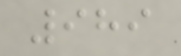989
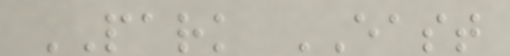PARK EAST
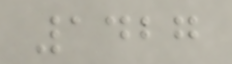1427
